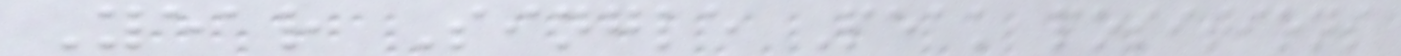Year Single Peak positions
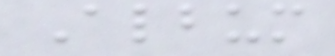Album
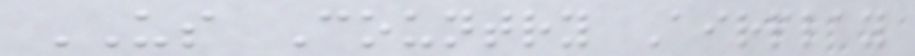US Country Airplay
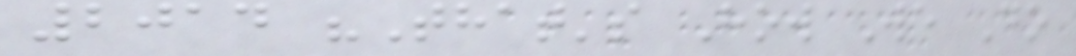2014 "That's How We Do
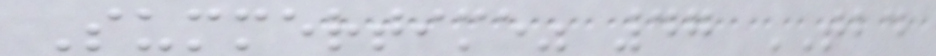Summertime" 47 TBD
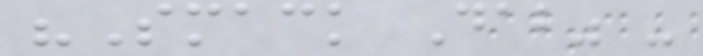"Smack Dab" -
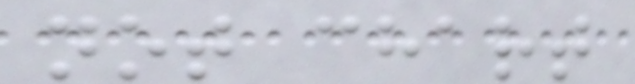not chart
